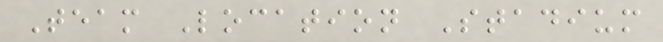Team Location Stadium
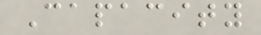Capacity
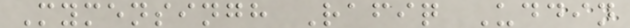Mymensingh Rafiq Uddin
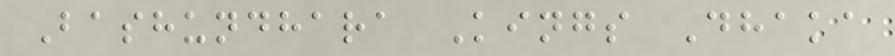Bashundhara Kings Dhaka
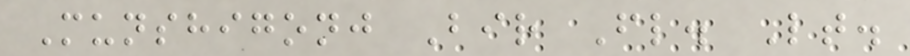Munshigonj Bir Fl. Lt.
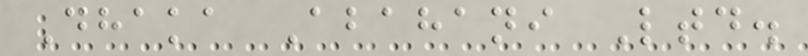Dhaka Abahani Ltd.
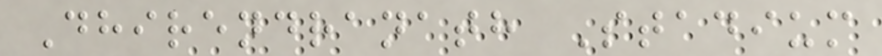Dhirendranath Stadium
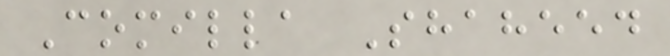Comilla Shaheed
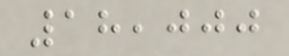18,000
